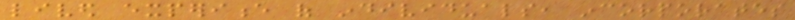lived experience of individuals, incorporates
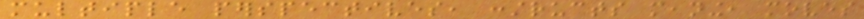multiple perspectives, constructs meaning, moves
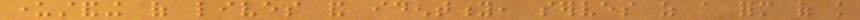understanding of lives and identity, serves as a form of knowledge
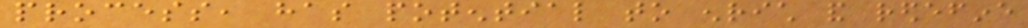process, has potential to enrich and redefine
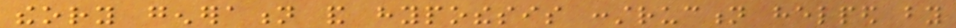theory generation and hypothesis construction helped by
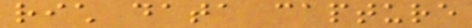rich data capture
